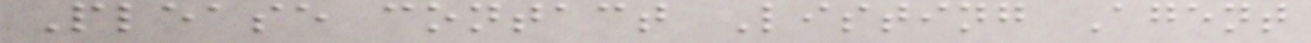Please contact Listing Agent
